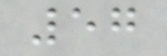57
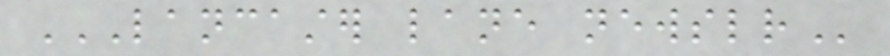LANCASTER LANE NEWSLETTER
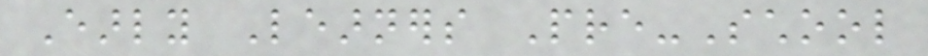Early Learners Pre-School
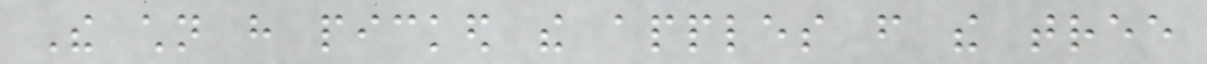The children have picked the apples from the tree
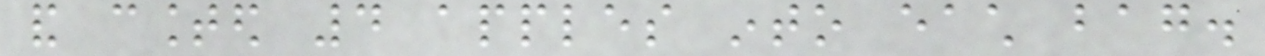and counted 4 apples into each bag.
